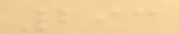293
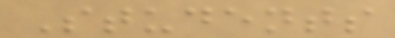Students
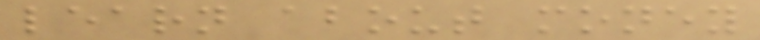learn about money
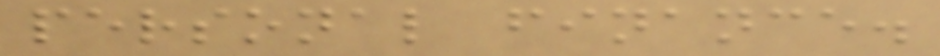personal finance.
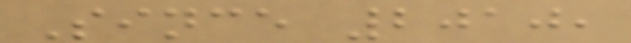Since 2010,
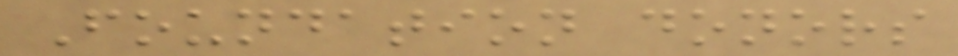Foundation donors
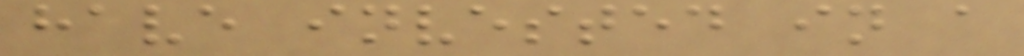have invested in a
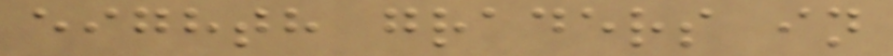eighth graders in
